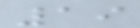19
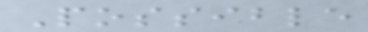Possible
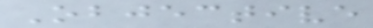Objective
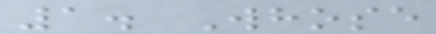1. Whose
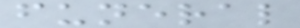funeral
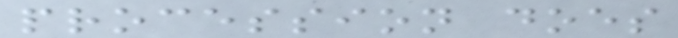procession does
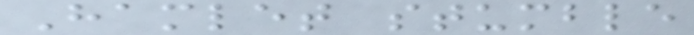Hamlet stumble
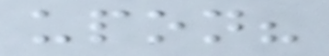upon?
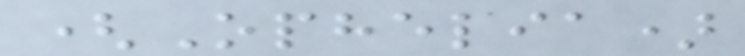(Ophelia)
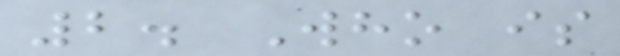2. Who is
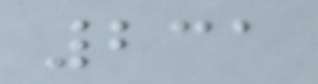231
